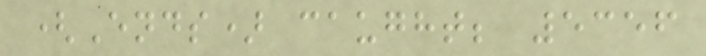(Ends) caught; 5356
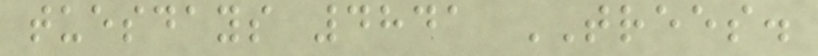tuesdays 4841 TREES.
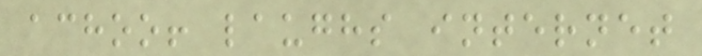achoo! laughs internet
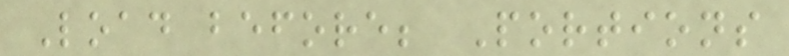Load before; Portions
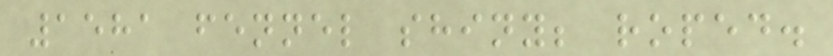1581 fennel shiny; roped.
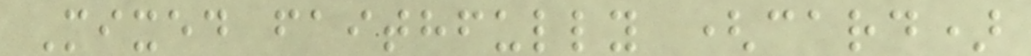Mixed faithfully (card)
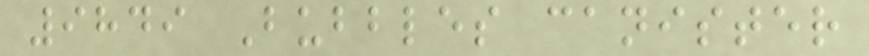9849 Bubbles canister
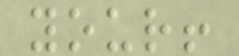your!
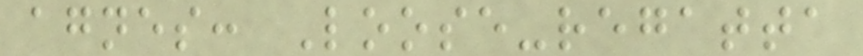agnes: Loose-regatta
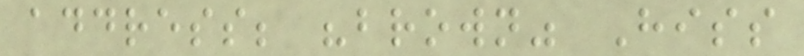address; "brown" Hiss
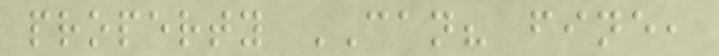property CAN? fine,
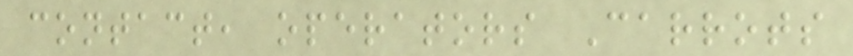contact, operators Carrots
